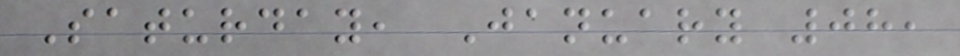Saturday, January 08,
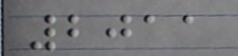2011
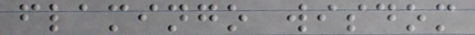flamingo wisdom
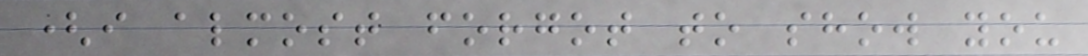(i almost forgot to show you
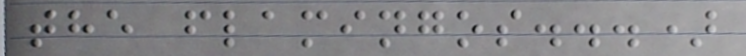the flamingos...)
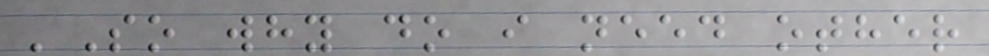'So why do i need other
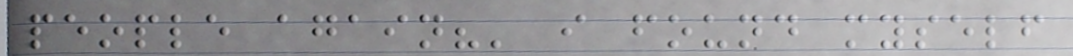people again?' i found myself
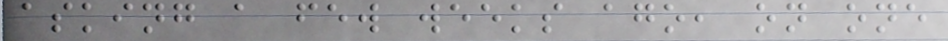asking a few weeks ago, on one
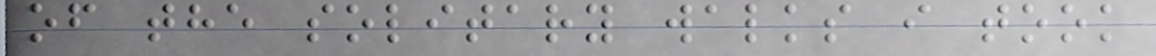of the solitary walks i took
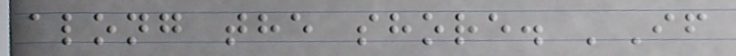along the shore. 'If
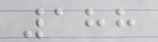188
